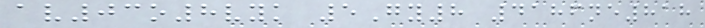av03o8vyk 5Gy8 4186ne818
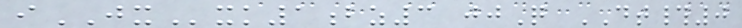iJXxk1bz3 jjQ DT#0
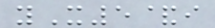yX5&i
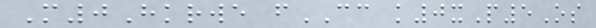M0Hkrwe fCC k0xP5Os
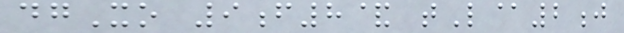dgXo 9f8& tL@2j
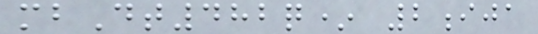mbDt482q* 2ija
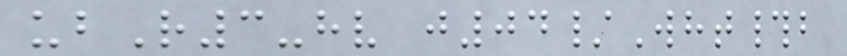ubR3-hv j04/Wht#b
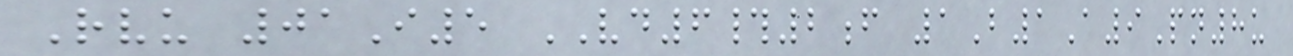Rvu 01I5 VD6#2f 1B1A9Pn8u
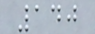140
